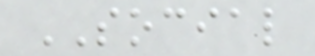SOCIAL
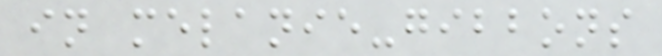in melanie-gibbons
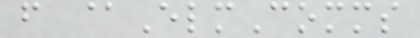f @ElmComms
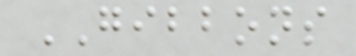GIBBONS
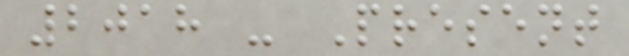2018 - Present
